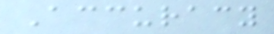Accuracy
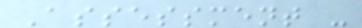Assessment -
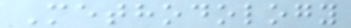Methodology
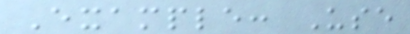Example: Use
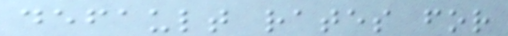default rates for
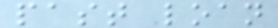past loan
